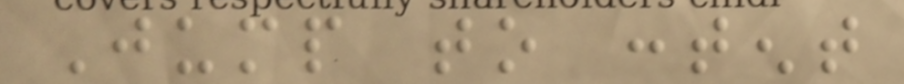Jump to content
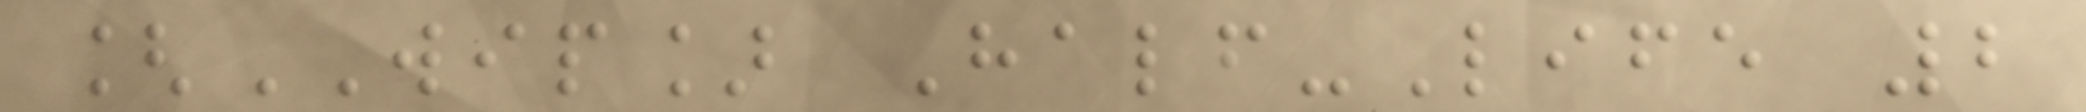[WIP] Half-Life 2
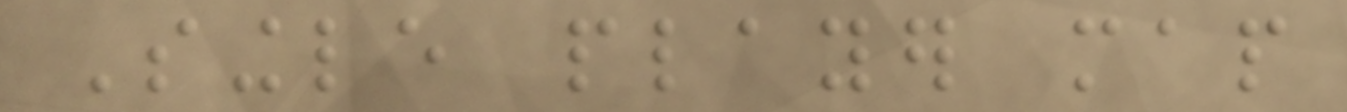Single player map
